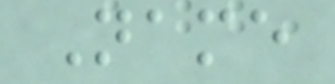Name
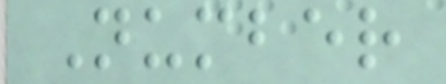Number
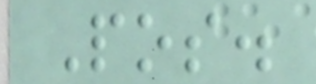Pos.
